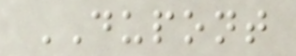DUPONT
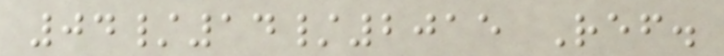04/14/2015 Ref.
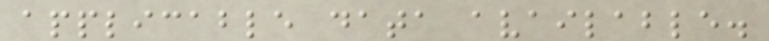applicable data available.
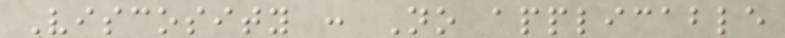Viscosity : No applicable
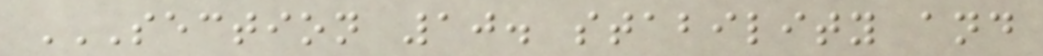SECTION 10. STABILITY AND
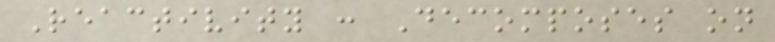Reactivity : Decomposes on
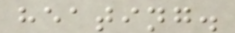heating.
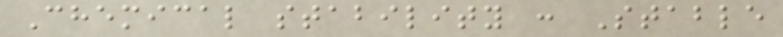Chemical stability : Stable
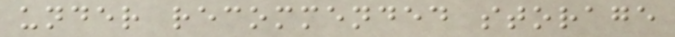under recommended storage
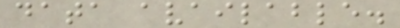data available.
